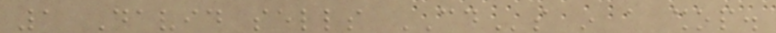1 David sells CDs in a shop.
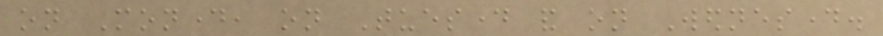on Monday, on Tuesday and on Wednesday.
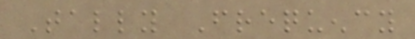Tally Frequency
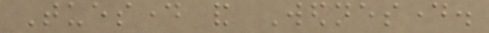Tuesday and Wednesday.
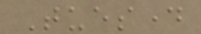Tuesday
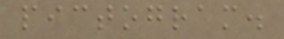pictogram.
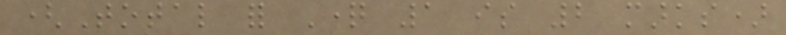(Total for Question 1 is 2 marks)
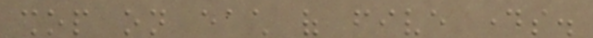shop on each of five days.
